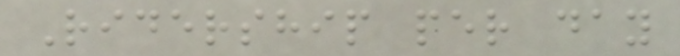Ridership per day
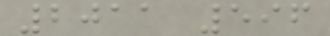2011 596
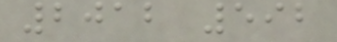2012 592
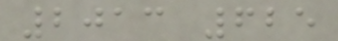2013 625
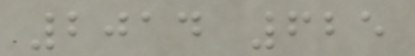2014 625
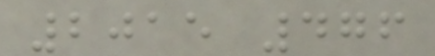2015 476
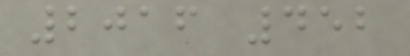2016 452
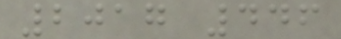2017 446
